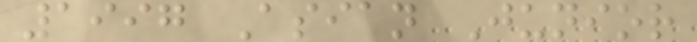1997 Asian Junior
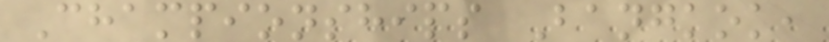Championships Bangkok,
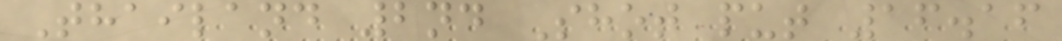Thailand 2nd Shot put 16.16
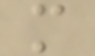m
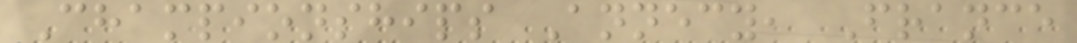Championships Annecy, France
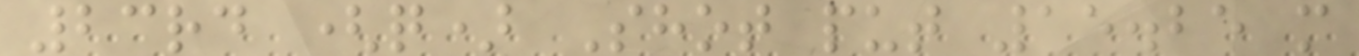23rd (q) Shot put 15.25 m
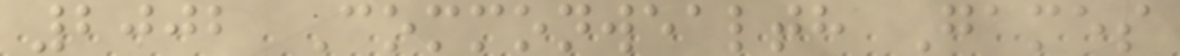2002 Commonwealth Games
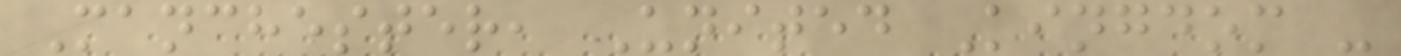Manchester, United Kingdom -
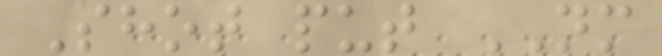Shot put NM
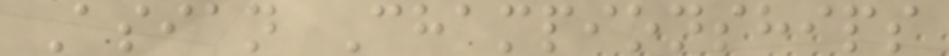Asian Championships
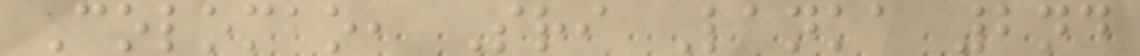Colombo, Sri Lanka 2nd
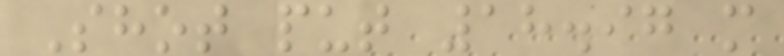Shot put 18.97 m
